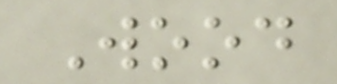Wood
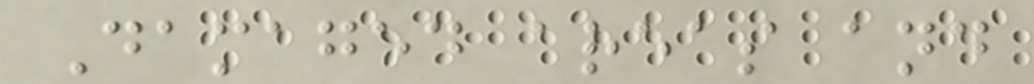Damaged areas and
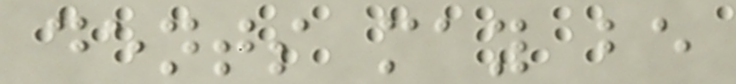dents may be
